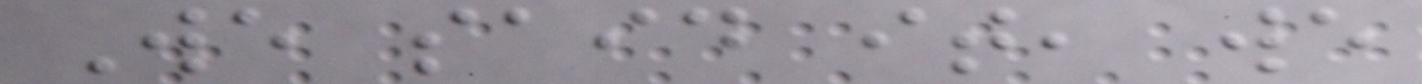We said it, we
